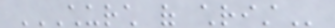CHURCH OF CHRIST
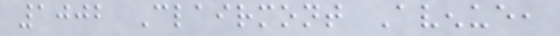1002 Clairmont Avenue,
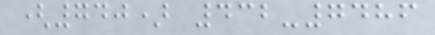(740) 432-7486
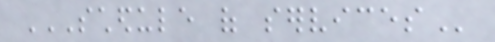SCHEDULE OF SERVICES
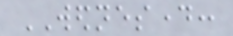WEDNESDAY:
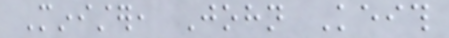Minister, John Keith
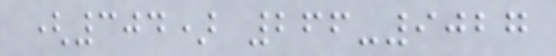(304) 266-9027
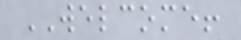WELCOME!
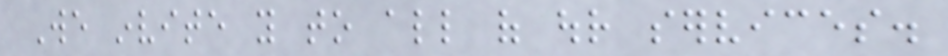We invite you to all of our services.
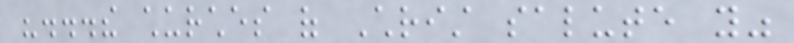"...the churches of Christ salute you"
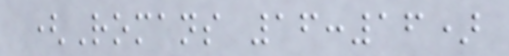(Romans 16:16)
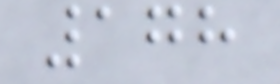178
